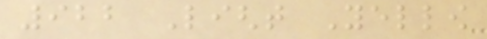922 Light Yellow
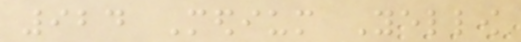924 Medium Yellow
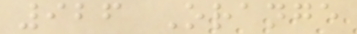926 Orange
